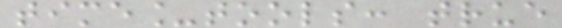time_tools: true
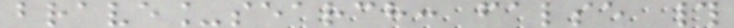brave_search: false #
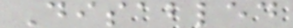Disabled
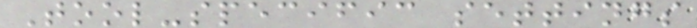Tool-specific settings
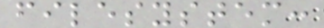filesystem:
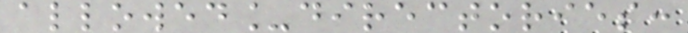allowed_directories:
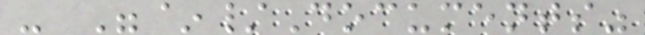- "~/Documents"
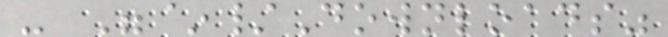- "~/Downloads"
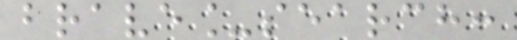brave_search:
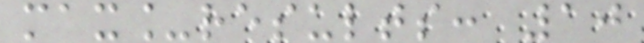max_results: 10
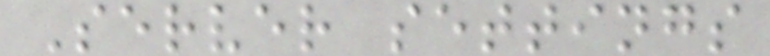Server settings
